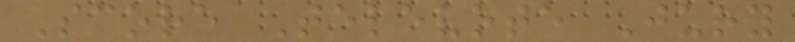Score Televote Jury
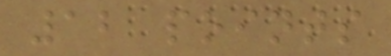12 points
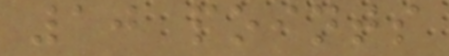10 points
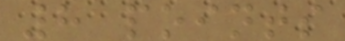8 points
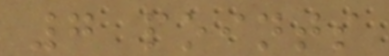7 points
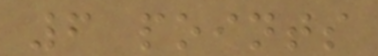6 points
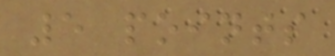5 points
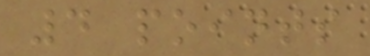4 points
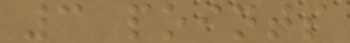3 points
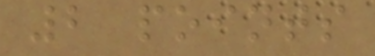2 points
